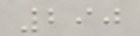290
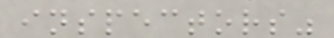inspectors"
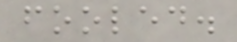fooled.
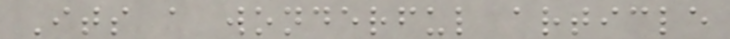Its a wonderful article
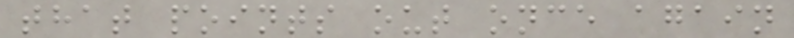that points out once again
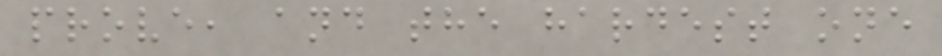prove, and the hardest one
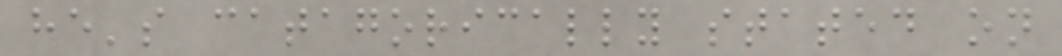he's catagorically stated on
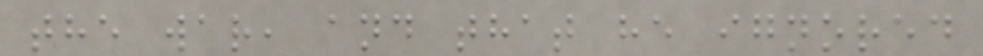the war, and that he ignored
